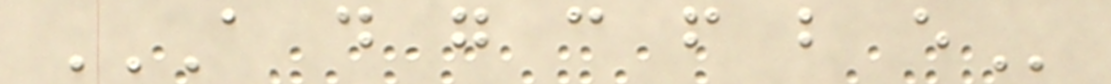A D G C F B E
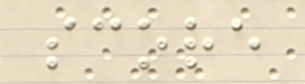score
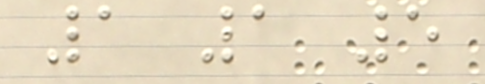1 1 5
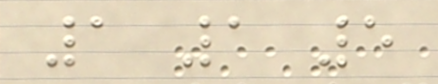1 1 5
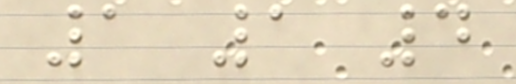1 1 4
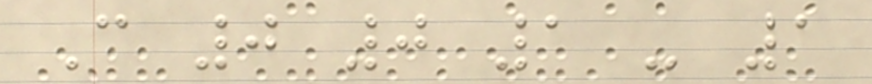C 0 0 1 - 1
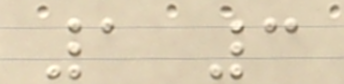1 3
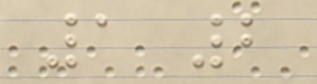1 2
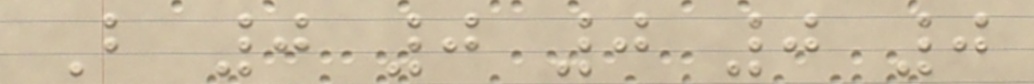B 0 0 0 0 0
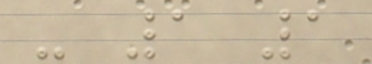- 1 1
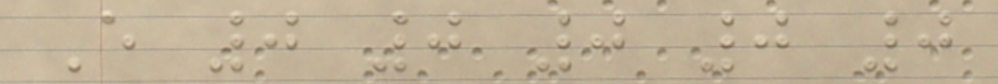E 0 0 0 0 0
